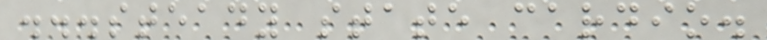...steady state cardio.
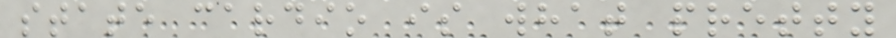state cardio is what pretty
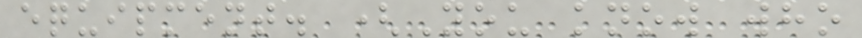equipment. (You know who
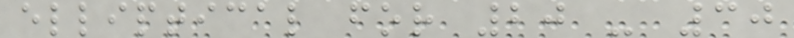elliptical for 20 - 30
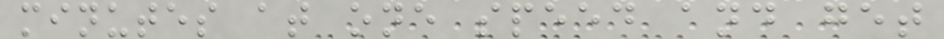minutes at one speed and get
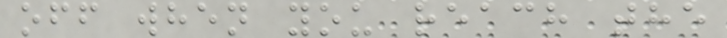off when you reach the
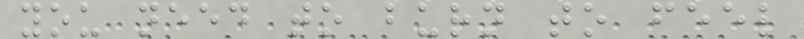you need to burn to feel
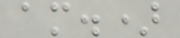am.)
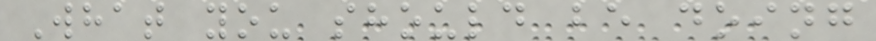What you should be doing
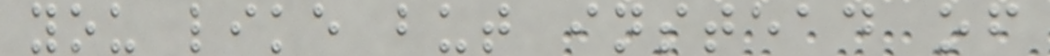you like but instead of
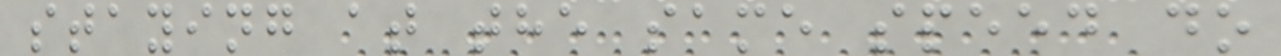staying at the same speed do
